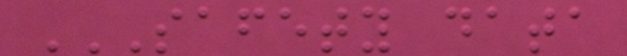SAFETY DATA
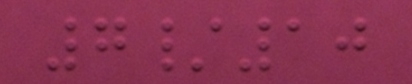7/10
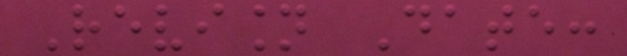Revision Date:
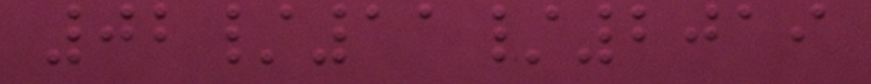02/11/2019
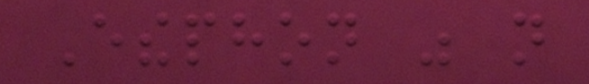Ethephon was not
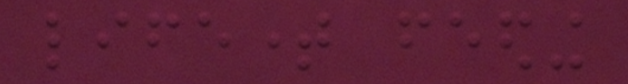lifetime feeding
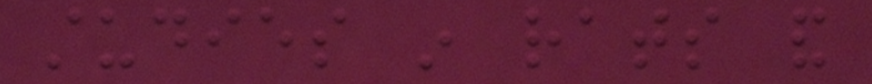studies in rats and
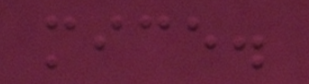mice.
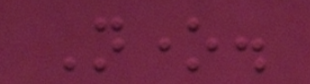None.
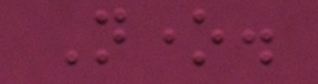None.
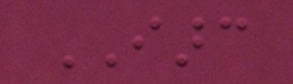IARC
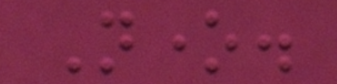None.
